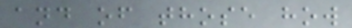and of those how
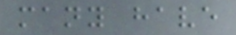many have
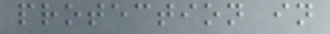protection in
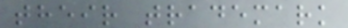their trademark
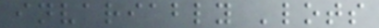invariably 'lots
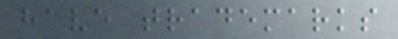have trademarks
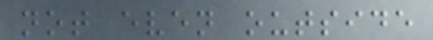not even outside
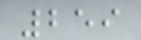259
